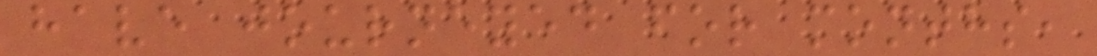have journeyed for months,
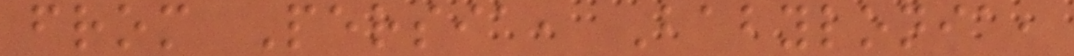from Persia, Babylonia,
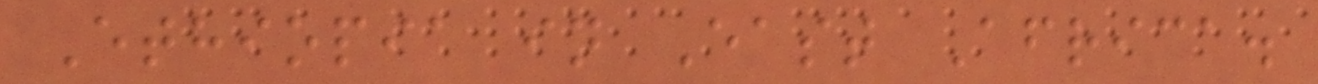Ethiopia in East Africa.
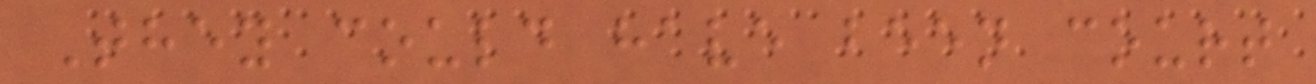They could have been court
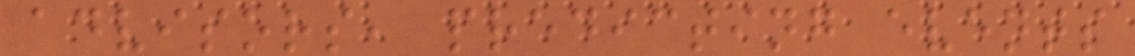advisors, predicting events
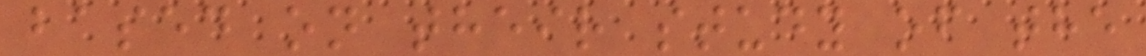based on their study of the
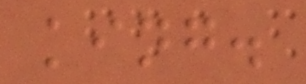king.
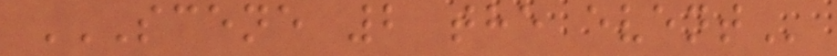SCENE 2 THE EVENT
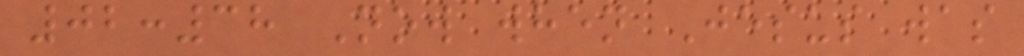02:38 Now when Jesus was
